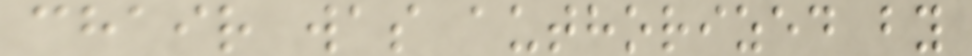chair was authorized by
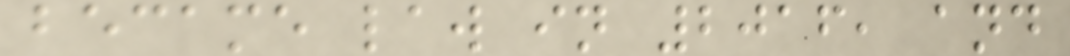became law in 2016, and
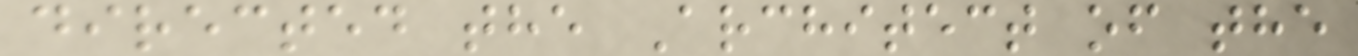directed the Architect of the
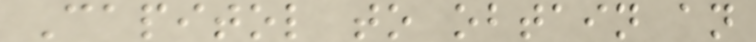Capitol to obtain an
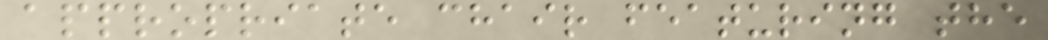appropriate chair featuring the
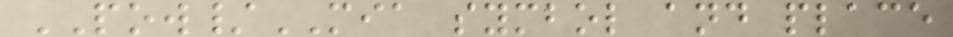POW/MIA symbol and place
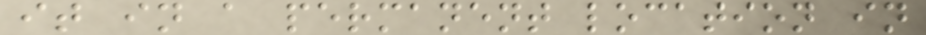it in a permanent location in
